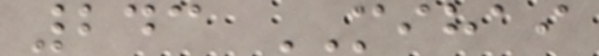243 MIHAI
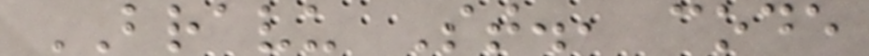BRAVU St., code
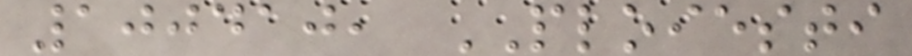100410, PLOIESTI
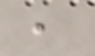,
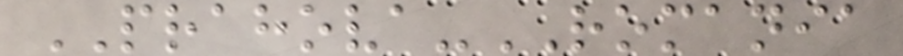PRAHOVA-ROMANIA
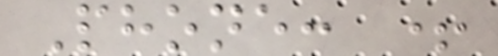Phone: +
